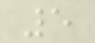5
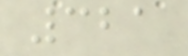321
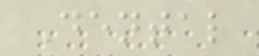Dental
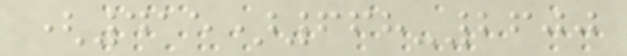(415)668-2600
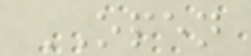OPEN
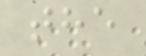the
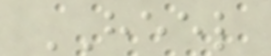HEEL
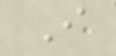I
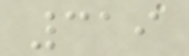319
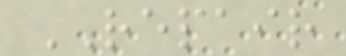REPAIR
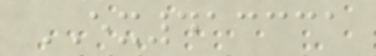EX413331
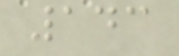143
